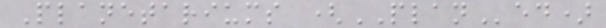Planetariums (PLANed)
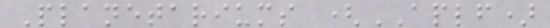Planetariums (APLF)
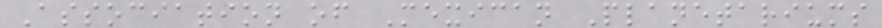Association of Mexican Planetariums
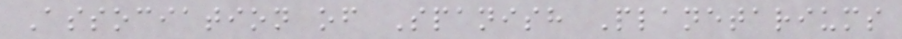Association of Spanish Planetariums
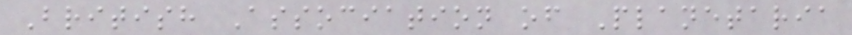British Association of Planetaria
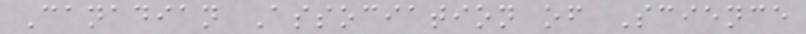Canadian Association of Science
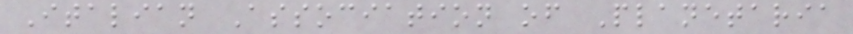Italian Association of Planetaria
